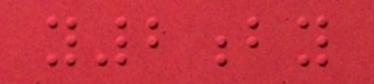y2by
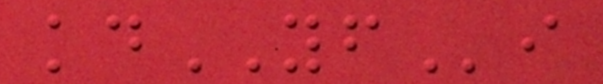kdYFi
